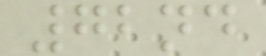72nd
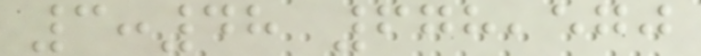3:48 678,570
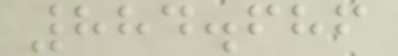884.686
